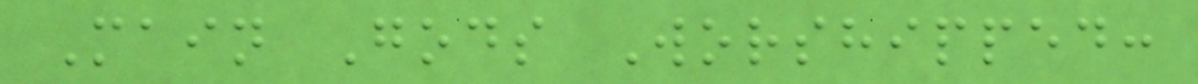Main Gods Worshipped:
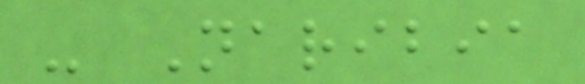- Naribia
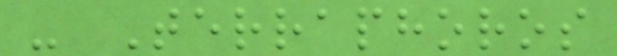- Terraphoros
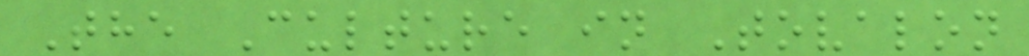The Culture in Tovalon
